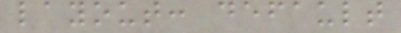layout: default
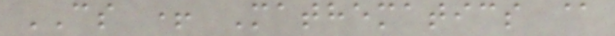CS + Mathematics @
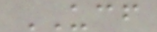UCF
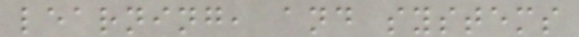learning, and systems
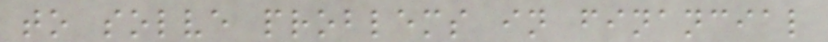to solve problems in financial
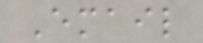Email
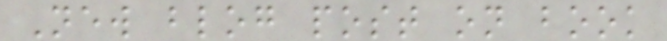New blog post on book
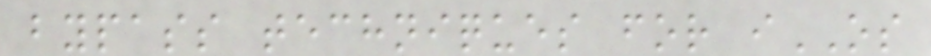bypass techniques for iOS
